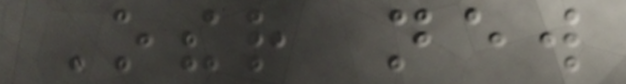Other new
